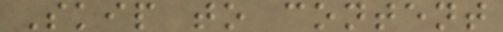Skip to content
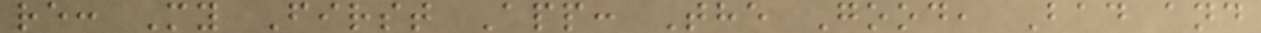re: My First App: The Good, Bad and
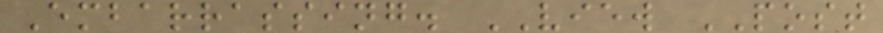Embarrassing. VIEW POST
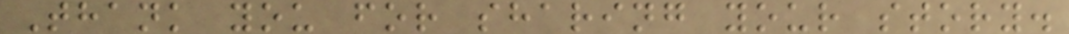Thank you for sharing your story.
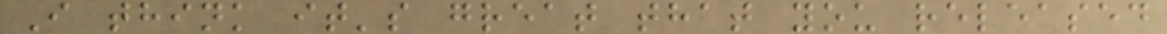I think it's great that you released
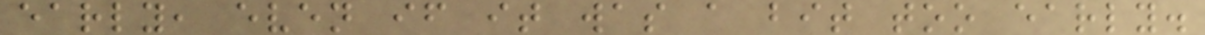early, even if it was a bit too early.
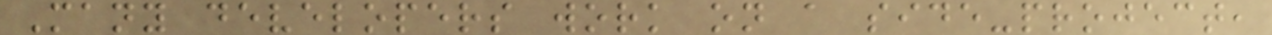Many developers work on a side-project,
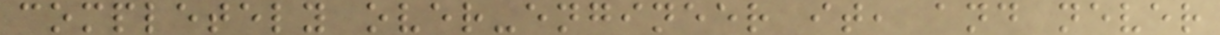completely over-engineer it, and never
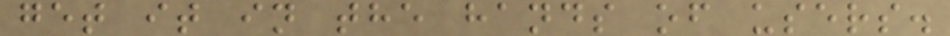get it in the hands of users.
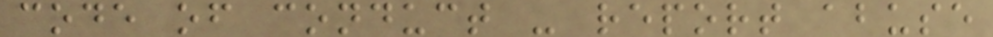code of conduct - report abuse
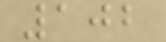102
